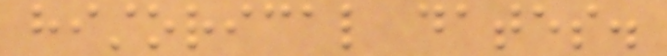historical dates.
